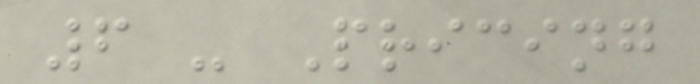6 - Pricing
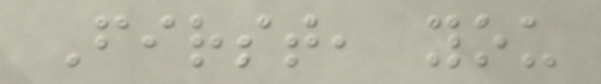First, you
